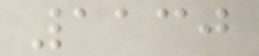1130
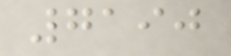7190
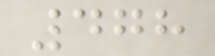478
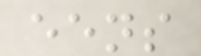eens
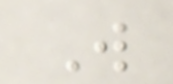W
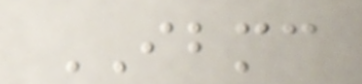IBMC
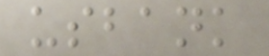usbank
